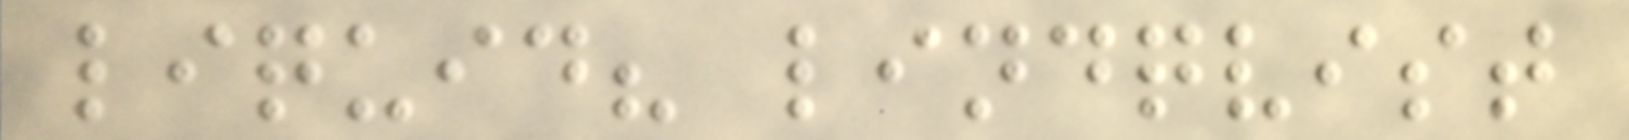liquid? lindqvist
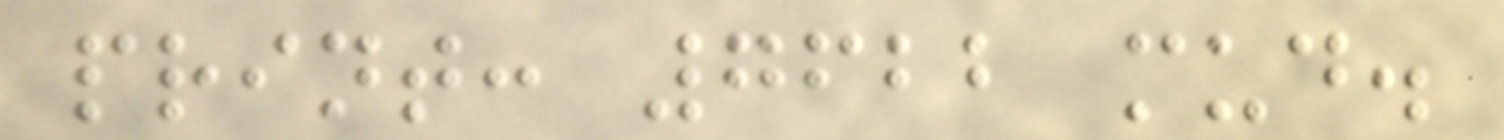print: 7622 mud.
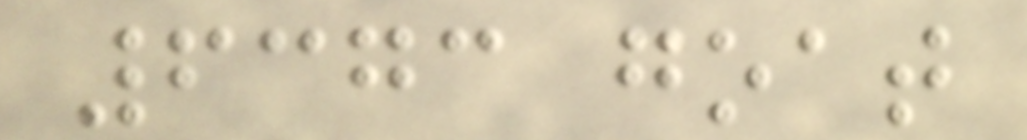6373 goat
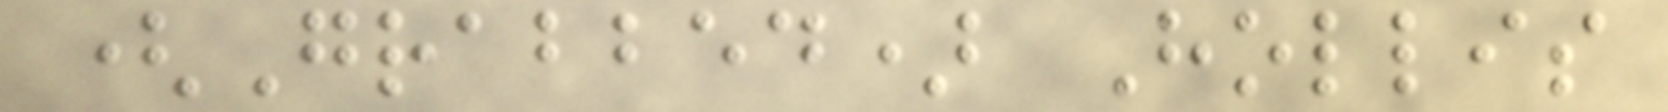(Grabbed) Hollis
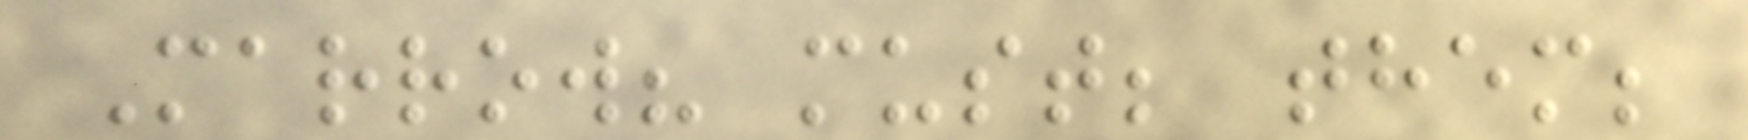Marrow? must; them;
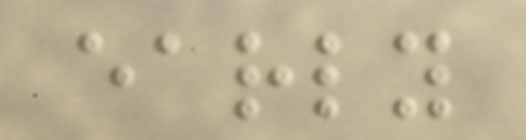early
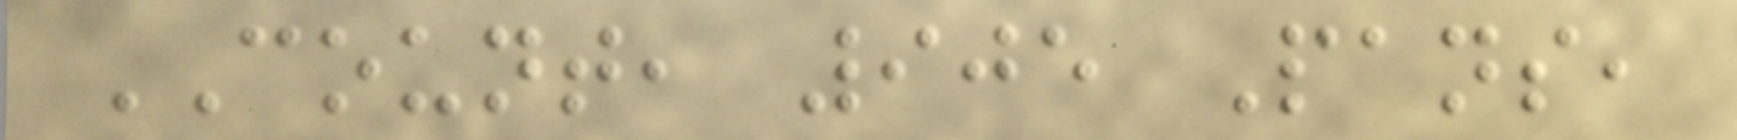COUNT, 905 Pans,
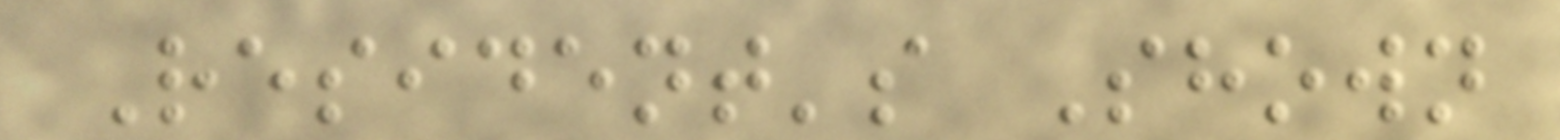Resident's Shown
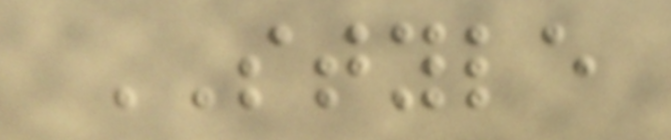STYLE
